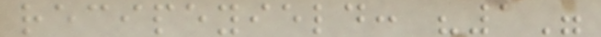recipeyield: "1"
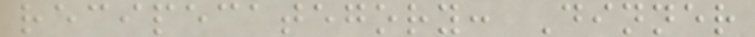recipecategory: Dinner
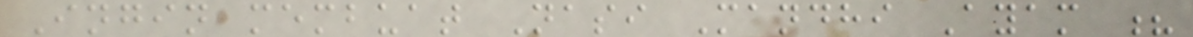Ingin membuat Nasi Mandhi Ayam ?
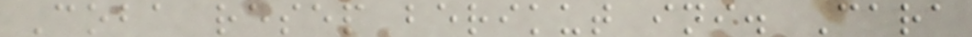Coba resep berikut ini. Cara
